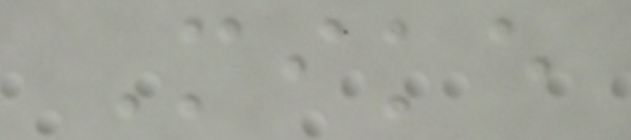Mike
